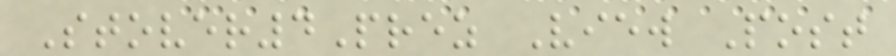Stover4Prez View Post
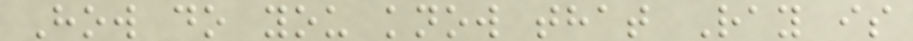How do you know that Ray is
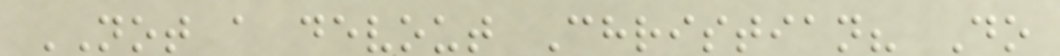NOT a devout Christian? Do
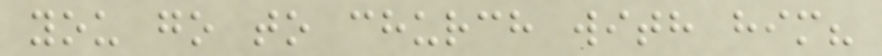you go to church with him?
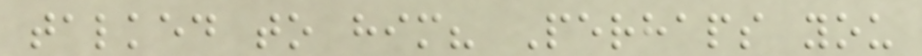talked to him? Perhaps you
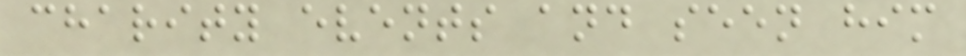charity events and seen him
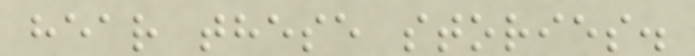hear these stories.
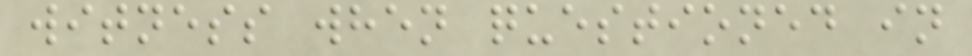witness when questioned in
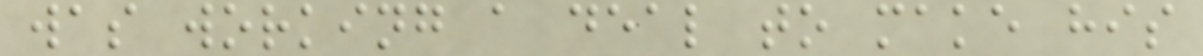was working a deal to make his
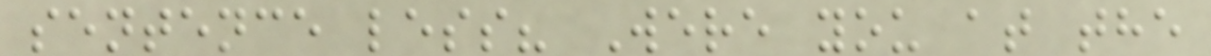sentence less? Were you at the
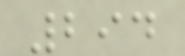294
